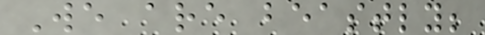We are beastly;
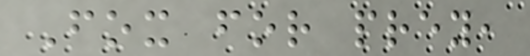Fox for prey,
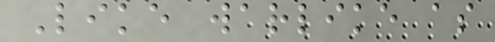Like warlike as
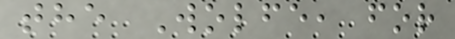the Wolfe, for
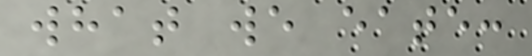what we eate:
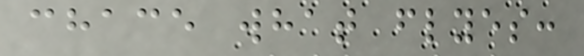chace what flyes:
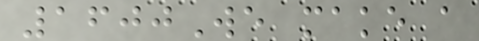1600We make a
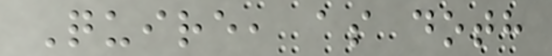Quire, as doth
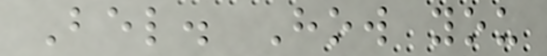Bel. How you
